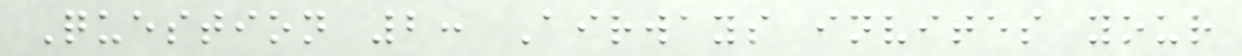Question 2: Airways invites your
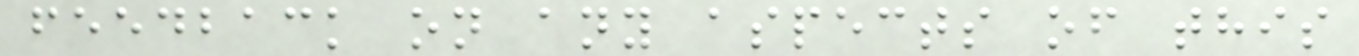feedback on any aspects of this
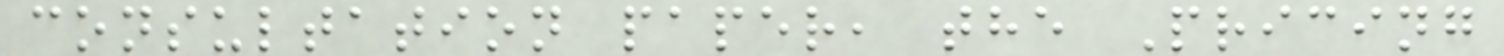consultation paper, the Pricing
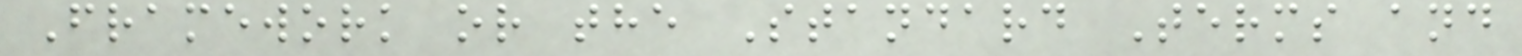Framework or the Standard Terms and
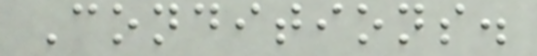Conditions.
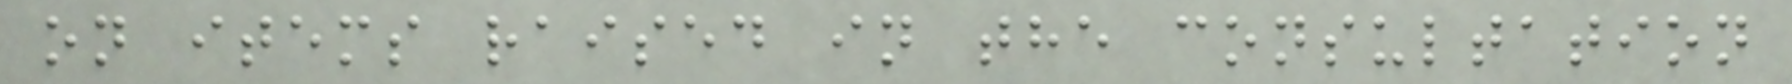on items raised in the consultation
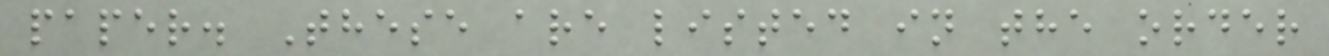paper. These are listed in the order
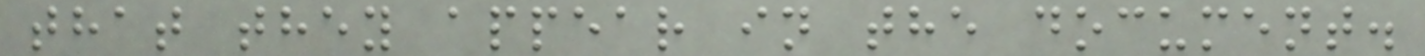that they appear in the document.
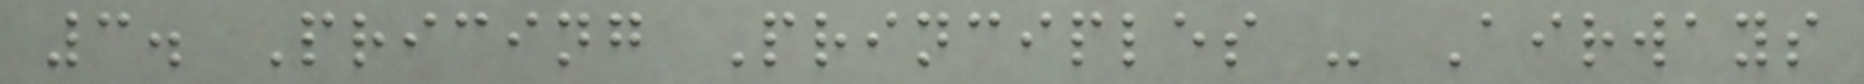3. Pricing Principles - Airways
